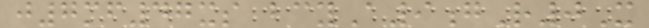j7mf47xs bcyA9gR0X
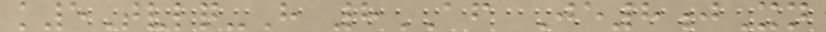k5Tvlq-H 8AF Je8jXn
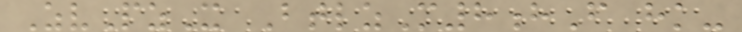ZvPzX BtlzM8hF hk-
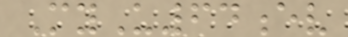MyU64ev
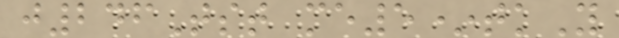j246Tst me5*tkY
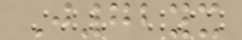J72yx
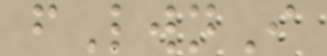fLwnI
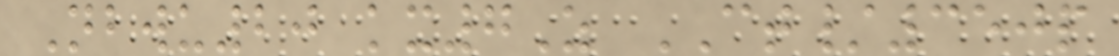Nbwu20 kx7Z CT/350p
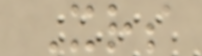Xrs
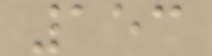153
